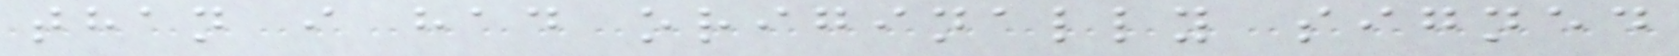than i had originally signed
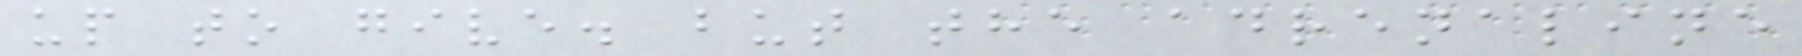up to give. but the adrenaline
